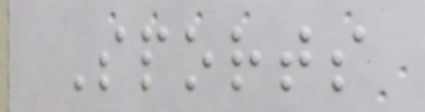Sports
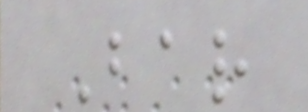Bar
